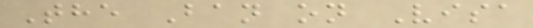The Ban on Visa
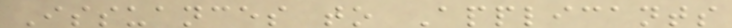Issuances to Applicants
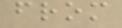from
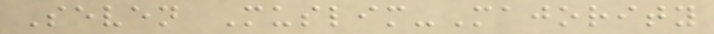Seven Muslim-Majority
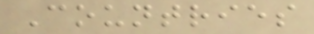Countries
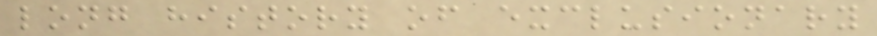long history of exclusionary
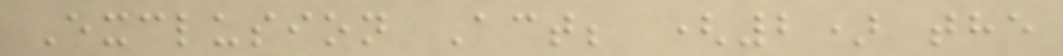Exclusion Act; (2) the
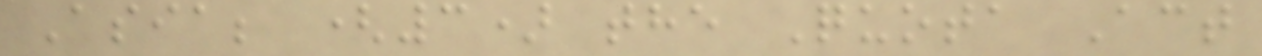Asia; (3) the Quota Act
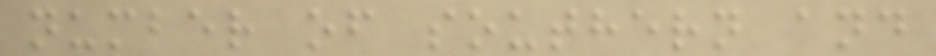number of southern and
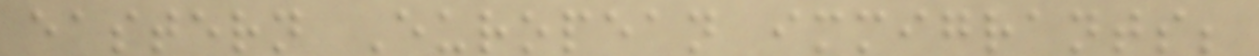eastern European immigrants;
